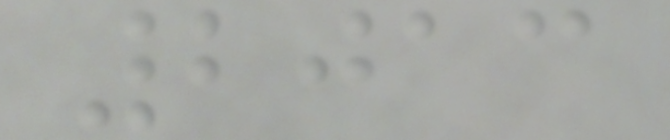2013
